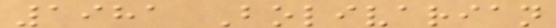1981 Bolivarian
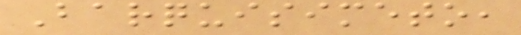Barquisimeto,
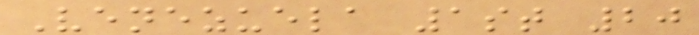Venezuela 1st 20
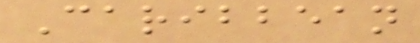Caribbean
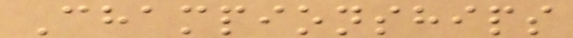Championships
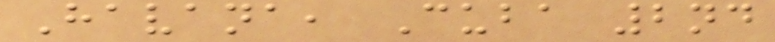Havana, Cuba 2nd
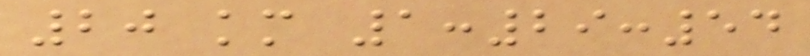20 km 1:29:54
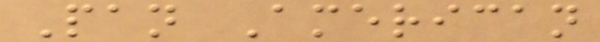Pan American
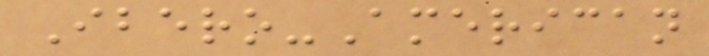Ibero-American
